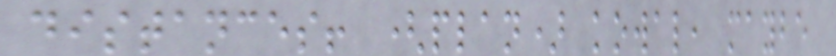distances! (plan) kowal, maybe
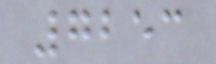7253
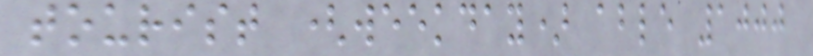tourist (weekday) able 1000
